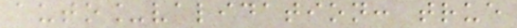auto_validation: true
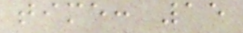time: 15
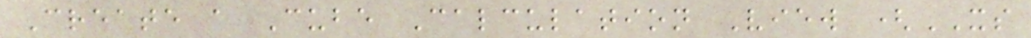Create a Cube Calculation View (XS
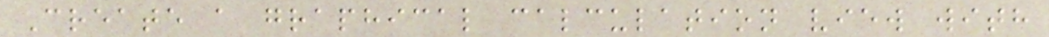Create a graphical calculation view with
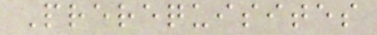Prerequisites
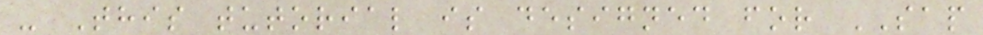- This tutorial is designed for SAP
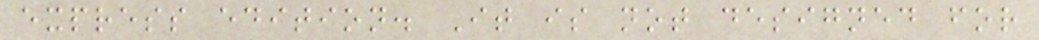express edition. It is not designed for
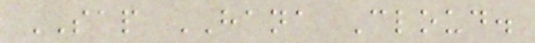SAP HANA Cloud.
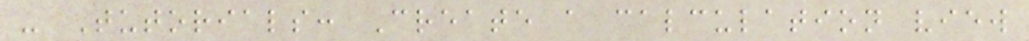- Tutorials: Create a calculation view
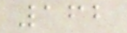162
